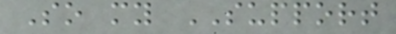So my SUPPORT
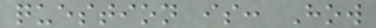question is: How
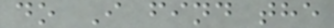do I find the
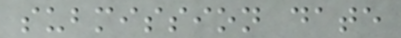submission date
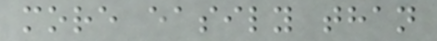more easily than
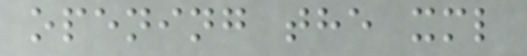opening the xml
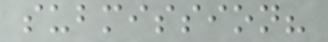submission?
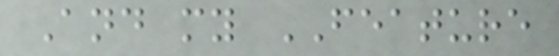And my FEATURE
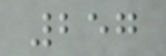257
